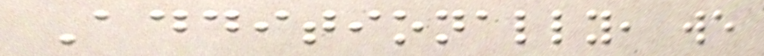Additionally, we
